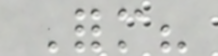Form?
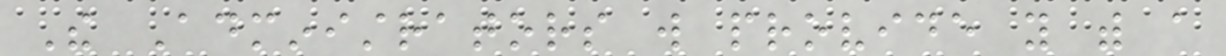The Administrators will provide you with a
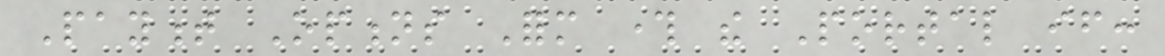Payment Options Form through the Portal if:
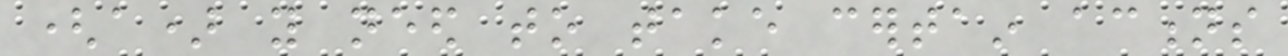(a) you need to take certain actions
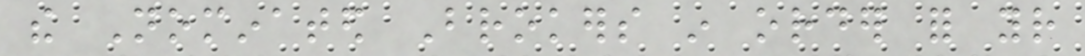the Nominated Brokers in order for your
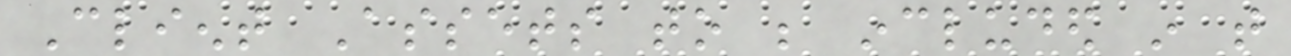Client Assets to be included in that
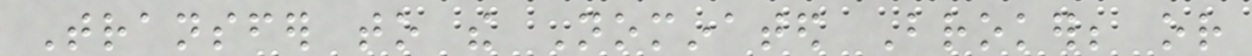Transfer to the Nominated Broker; or
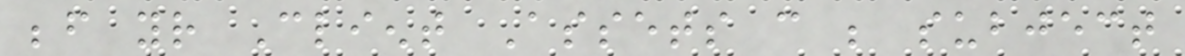before your Client Assets can be subject
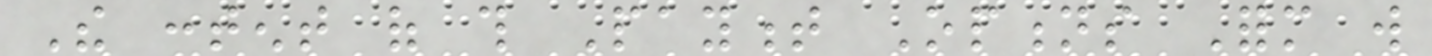The content of this Payment Options Form will
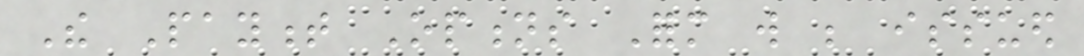The Payment Options Form will be issued
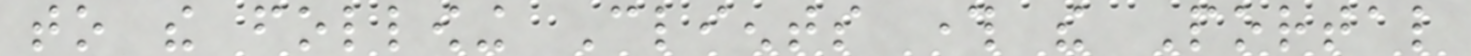to the following Clients through the Portal
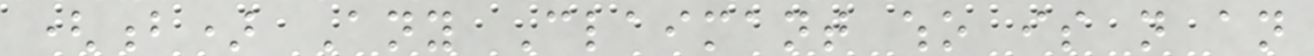(b) Any Claimant who is not an
